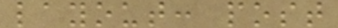layout: post
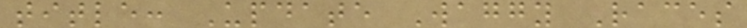title: Update Waggy Races
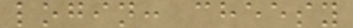login: cheesy
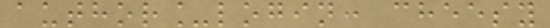author_login: cheesy
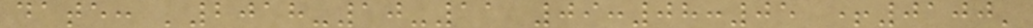date: '2018-10-11 09:08:05 +0100'
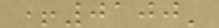+0100'
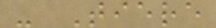- Tiere
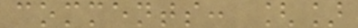comments: []
